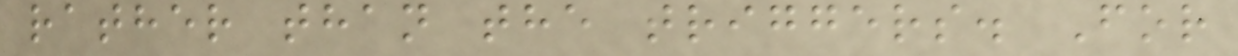rather than the triggers. For
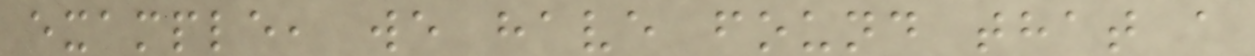example, we have found that a
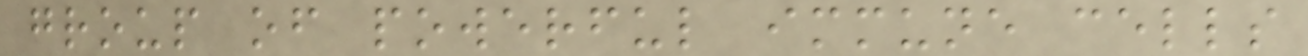group of powerful immune cells
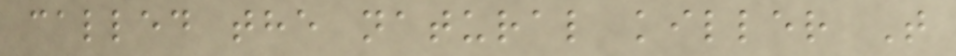called the natural killer T
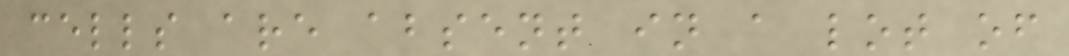cells are absent in a lot of
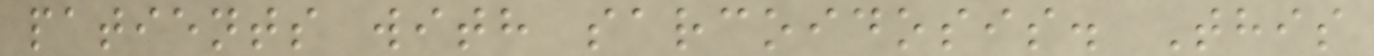patients with sarcoidosis. This
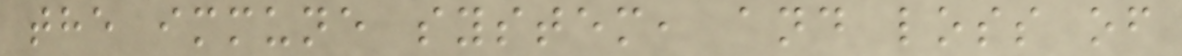the immune system, and loss of
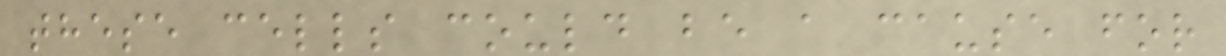these cells could be a cause for
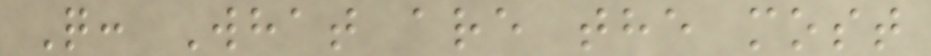Q: What are the most
